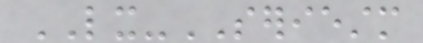LX-SERIESTM
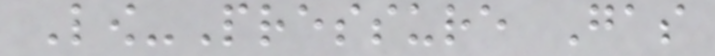Low-Pressure Gas
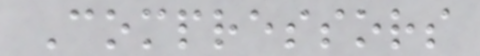Compressors
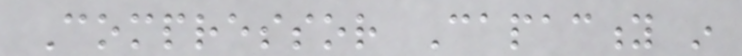Compressor Capacity in
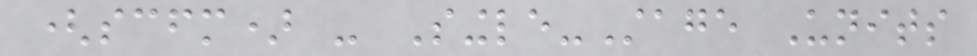(scfm) - Single-Stage Units
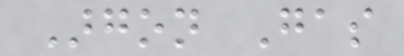Argon Gas
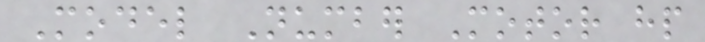Model Number Motor hp
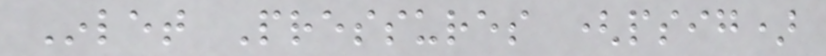Inlet Pressures (psig)
